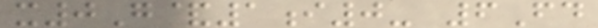x0G&1i0- 6Fd
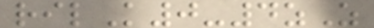rilK0-4zZ
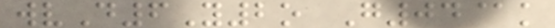wvD6Y2o G04@k
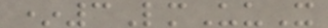*3LmUuX
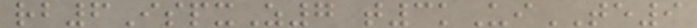rb6IspxZ7 t3kUiTE9
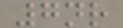7nr
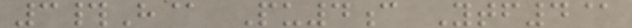3#H@ Pu4c Ytf4@
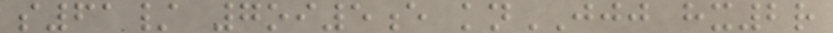s61/ 7oi5e knJJJ hx2r
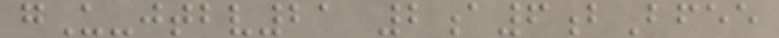gU-jtbv21 2a6bBfee
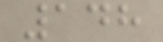148
